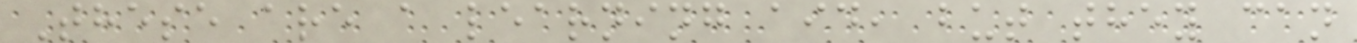These are a learning aid, but they can
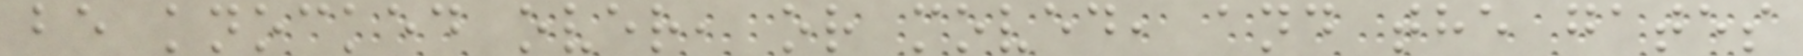be knocked over, or moved, and the gates
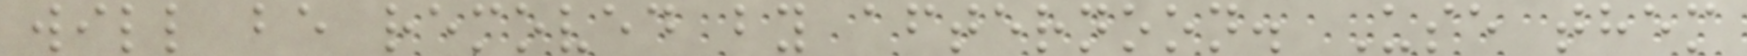will be removed by afternoon. Use them
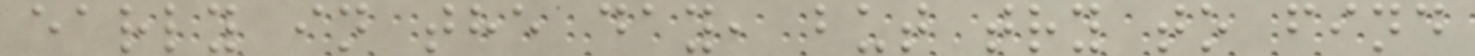early in the day, but try to find
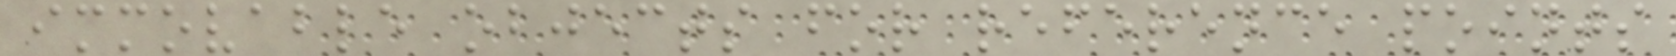immovable objects for reference points
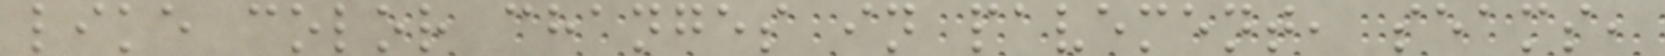like color changes in pavement, seams,
